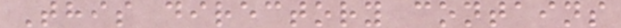This directory contains
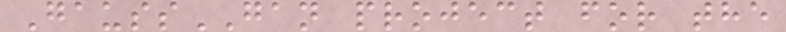GaussGAN project for the
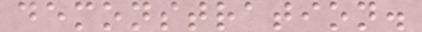demonstration.
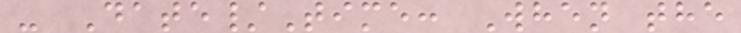- Date/Time: When the
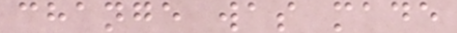change was made
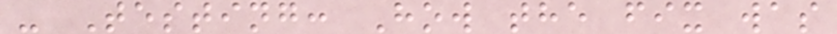- Testing: How the fix was
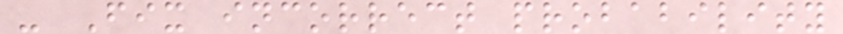- Fix incorrect probability
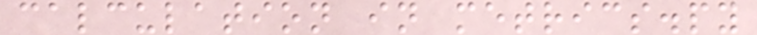calculation in metrics.py
